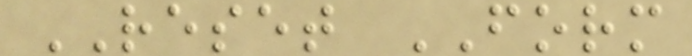RESET FORM
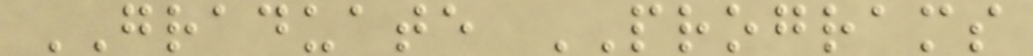GRADUATE PROGRAMS
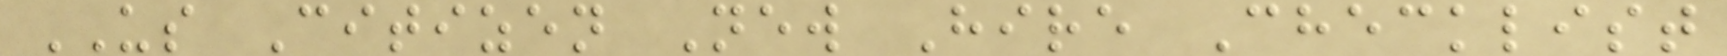US Citizen New Hire Checklist
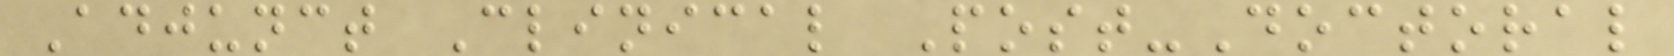Adjunct Clinical Post-Doctoral
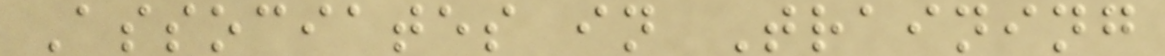Associates in Training
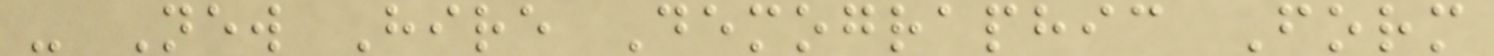- New Hire Demographic Form
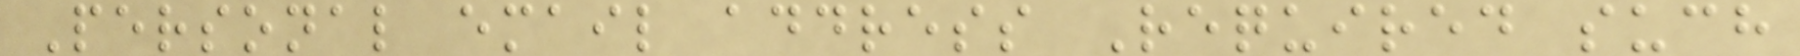Personal email address Required such
